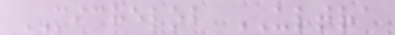MICHELOB ULTRA
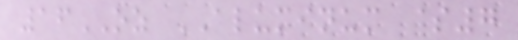16OZ ALUMINUM $7
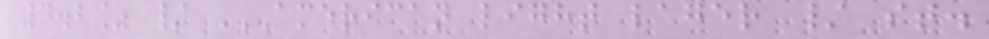4.2% / AMERICAN LIGHT LAGER / ST.
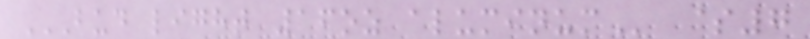BUD LIGHT 16OZ ALUMINUM $7
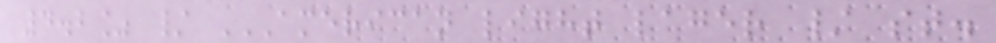4.2% / AMERICAN LIGHT LAGER / ST.
